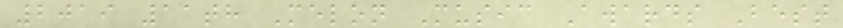2019 11th Melon Music Awards Best
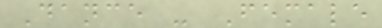Dance - Female
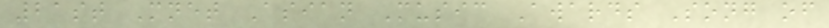21st Mnet Asian Music Awards Song of
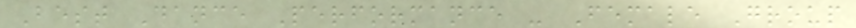Best Dance Performance - Female Group
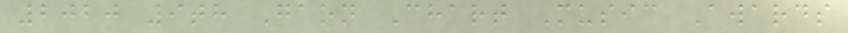2020 9th Gaon Chart Music Awards
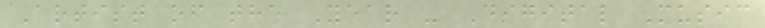Artist of the Year - Digital Music
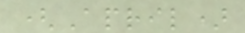(April)
